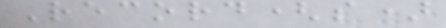Record(s)
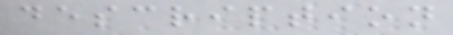description
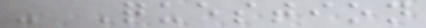- Question
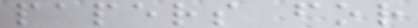papers for
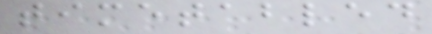timetabled
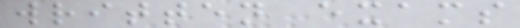written exams
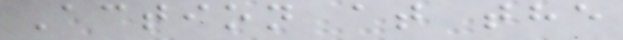Action at the
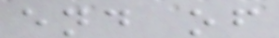end of
